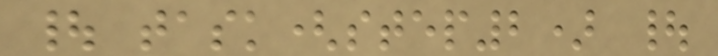| task(step2) |
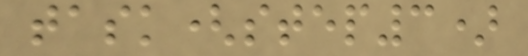task(step3)
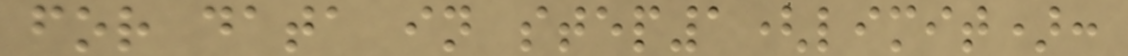for data in step1(limit):
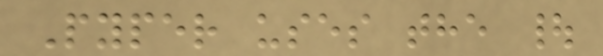Pyper uses the |
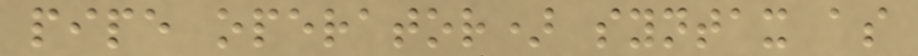pipe operator) syntax as
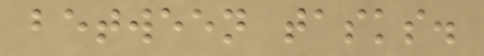between tasks.
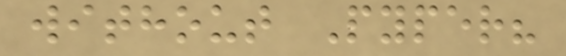without Pyper?
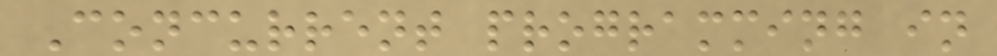Concurrent programming in
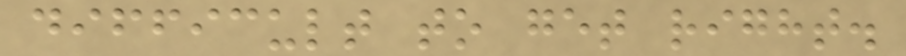difficult to get right.
